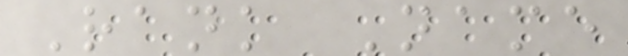Rank Name
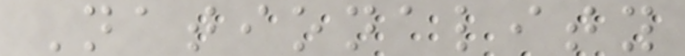Nationality
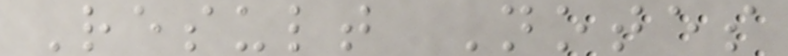Result Notes
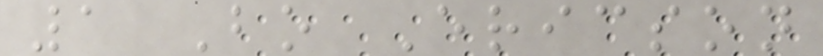1 Bo Ericson
